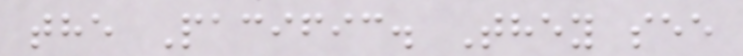the Pacific. They see
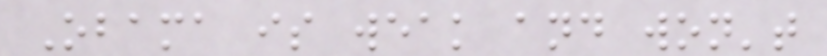Obama is weak and won't
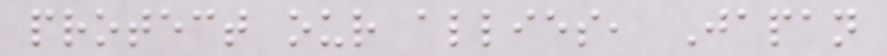protect our allies, Japan
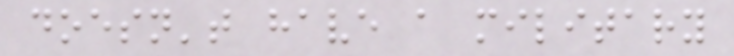doesn't have a military
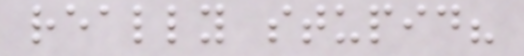really stupid?
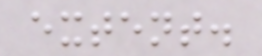extent.
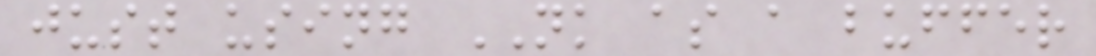just using NK as a buffer
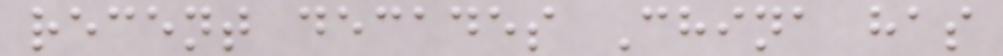recent decades China has
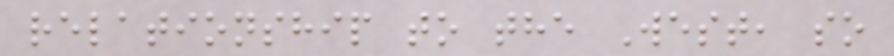relationship to the West, so
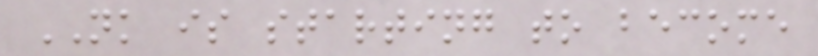NK is starting to become
